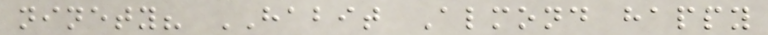ninety? HABIT Almond happy
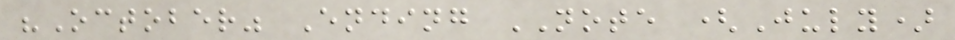"October" Ending NOTE (July)
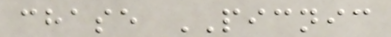chase PICNIC
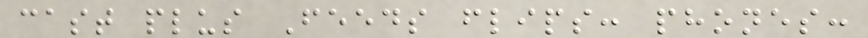cast plus Feeds flips: phones:
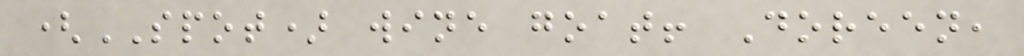(SPOT) wine goat! Doreen,
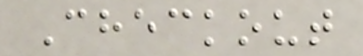Checkout
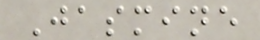Jasmine
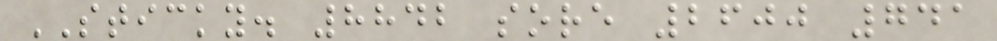STICKY. 8842 sore 2600 741
